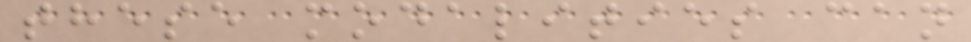these modalities can
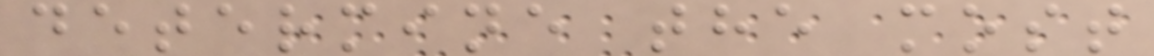determine the most
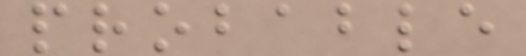probable
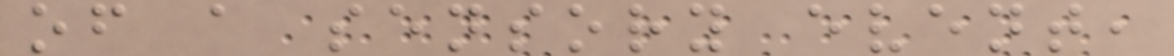of a sensory event,
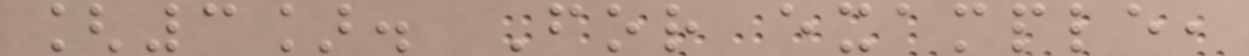[3]. For example,
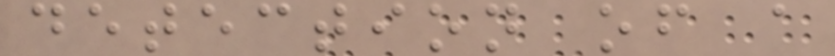detection of a
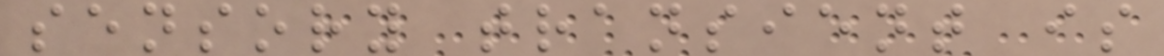sensory transient is
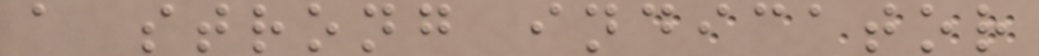a strong indicator
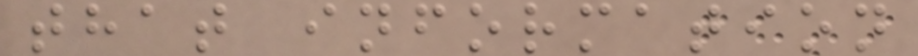that information
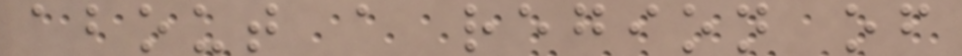about a region of
